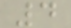4
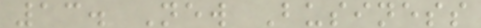13. New Business
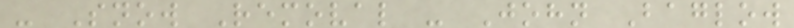- Snow Removal - John Baglow
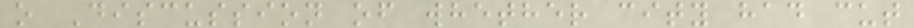o Discussion of whether city had cut
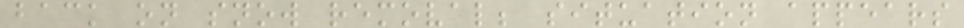back on snow removal; situation appears
